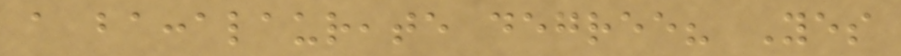a baccalaureate degree? Yes
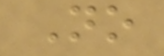No
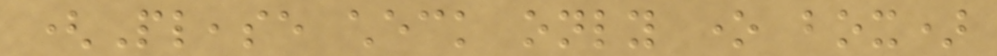(Please check only one box)
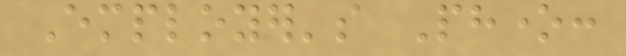Employer's Phone:
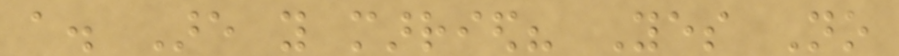a. Are you married? Yes No
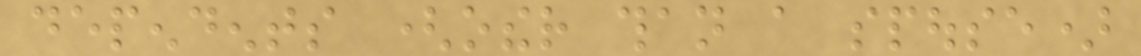dependents (other than a spouse)
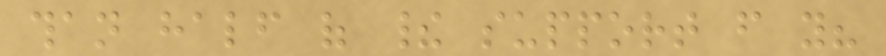than half of their support from you?
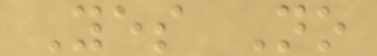Yes No
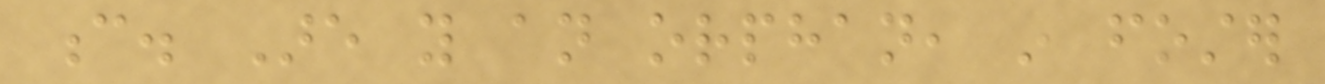c. Are you an orphan, in foster
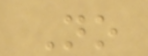No
